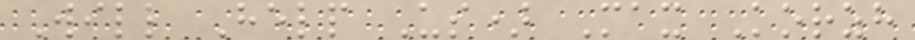Will Help Us) Max Korzh
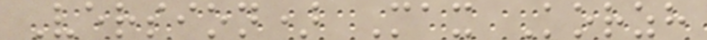Version) Max Korzh
